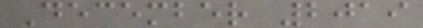December 2019
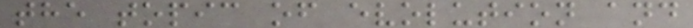the topic of evolution and
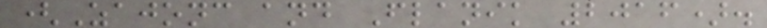(Zajonc and Flanik 2016).
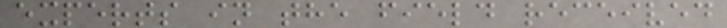experts in the field received
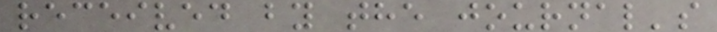received by the journal's
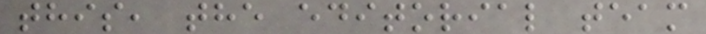this, the editorial team
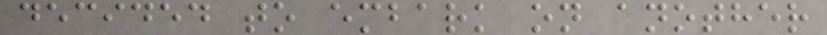decided to embark on another
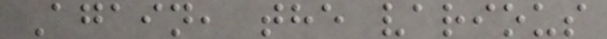Again, the various
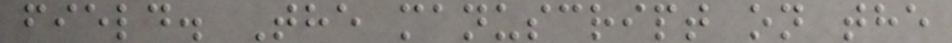field. The manuscript on the
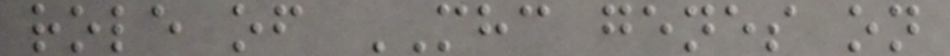role of MHC genes on
